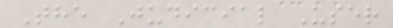The Judicial User
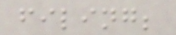filing;
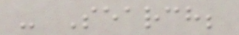- Search;
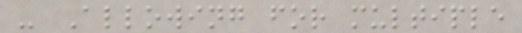- Allowing for multiple
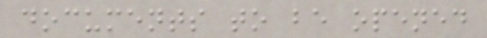documents to be opened
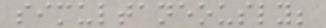simultaneously;
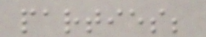parties;
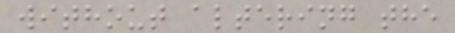without altering the
